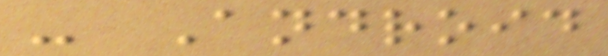- Android
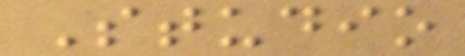Studio
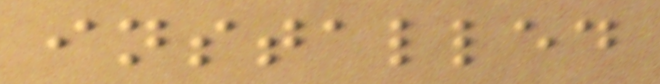installed
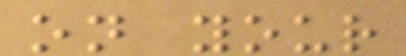on your
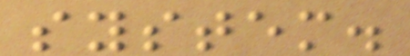system.
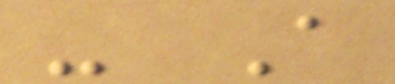- A
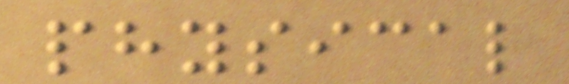physical
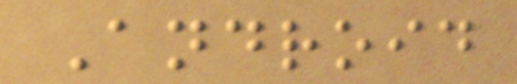Android
